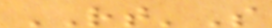RT'S
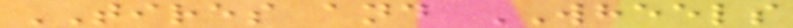TIRES and WHEELS
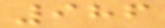986
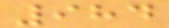984
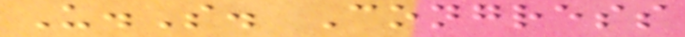U.S. Congress
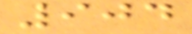904
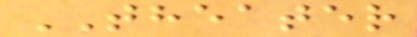THEATER
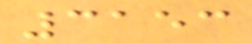3153
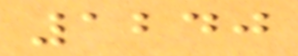1240
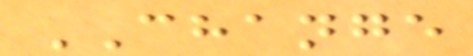CHANGE
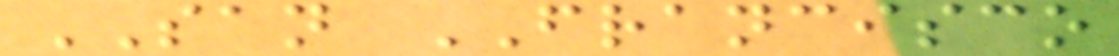SAN FRANCISCO
